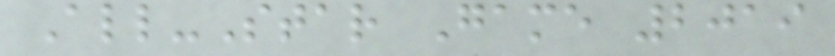All-Star Game 2019
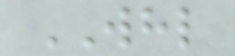WHL
